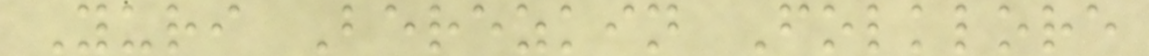Yuri Berezkin Folklore
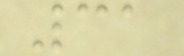31
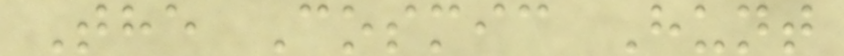The Cosmic Hunt
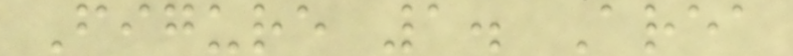Figure 1. Area
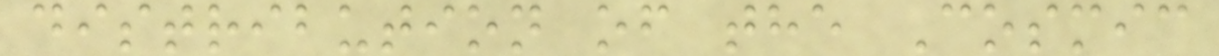distribution of the Cosmic
